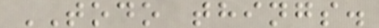TODO things.
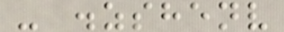- .zshenv
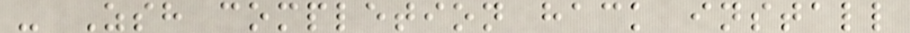- Zsh completion hack install
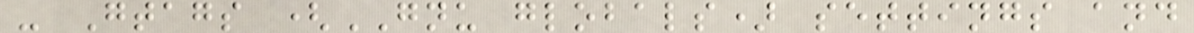- Gtags (GNU globals) settings and
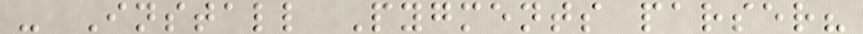- Install Pygments parser?
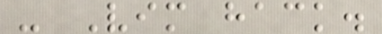- Vim hack.
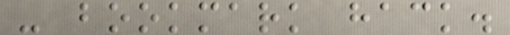- bookmark hack.
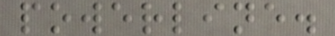powerline.
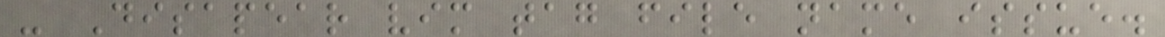- Disapear vim tag file name issue.
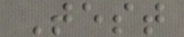Test
